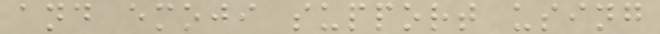and emoji support using
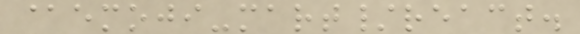@emoji-mart/react.
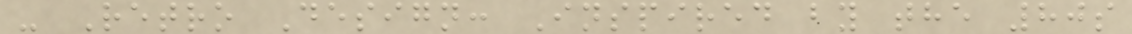- Retro Design: Inspired by the 80s
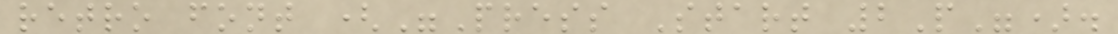retro font ("Press Start 2P").
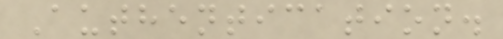Authentication.
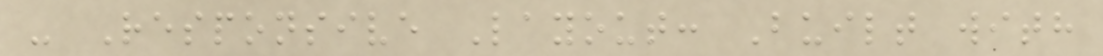- Responsive Layout: Built with
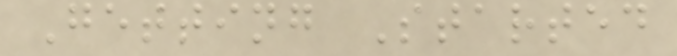Getting Started
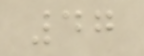47
